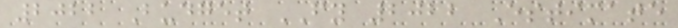2022 Budget FY 2022 Estimate
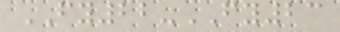FY22-FY23
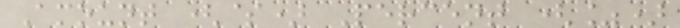Amount ($) Percent (%)
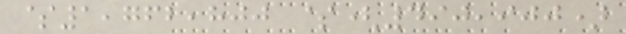$1,762,800 $(490,900)
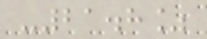-21.8%
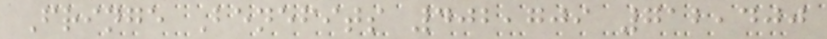Fringe Benefits 402,709 712,400
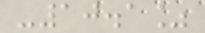-10.1%
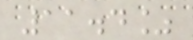11.4%
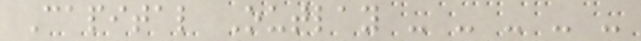Capital Outlay - - - - -
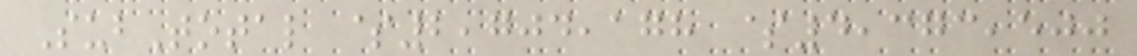SubTotal $2,704,178 $4,373,500
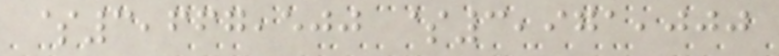$3,667,500 $3,971,000
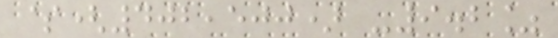$(402,500) -9.2%
